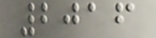2016
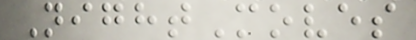NightMoves
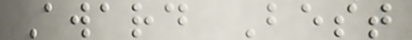Award Best
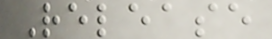Release
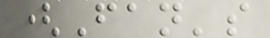(Fan's
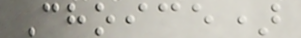Choice)
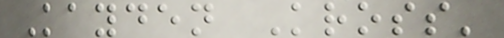Kayden Kross'
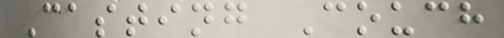Casting Couch
